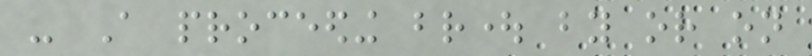- A proceeding brought by or on
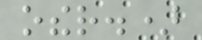other.)
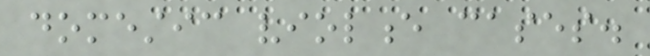domestic violence cases.
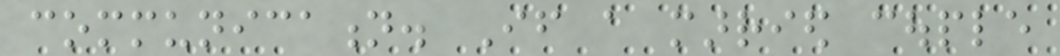communication. If a married couple
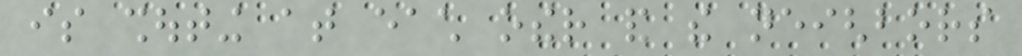is shouting at each other and the neighbors
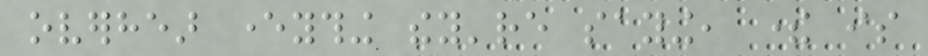overhear everything they're saying, there is
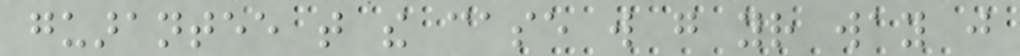guarantee that the case will go your way just
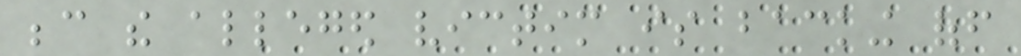because the alleged victim is backing off
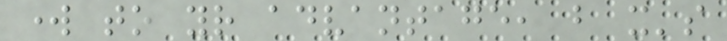work to your advantage, but it's
